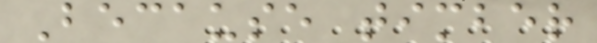Because timber
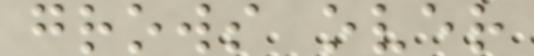grows over
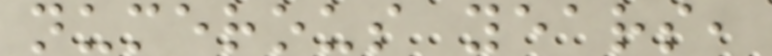numerous years,
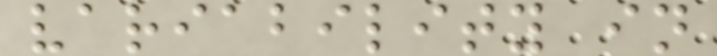variability in
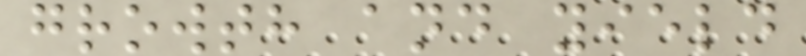growth and yield
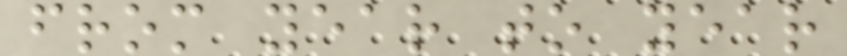from year to year
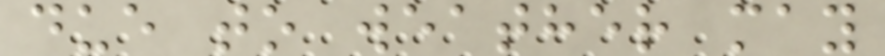due to weather may
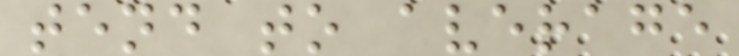tend to average
